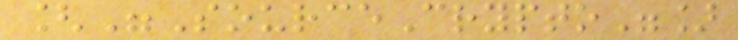["SourceCrypto"]
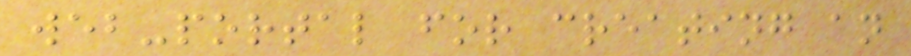web-portal for creating an
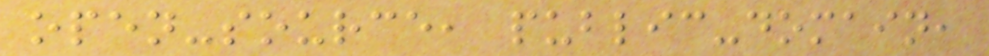open-source, public-domain,
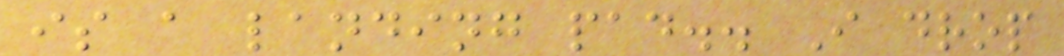is a landing pad.. I drop
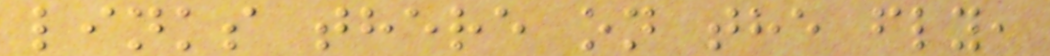links there on the fly,
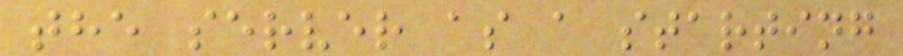the server as a starting
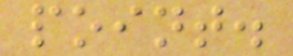point.
